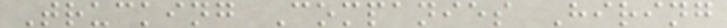Trucking Companies Hiring
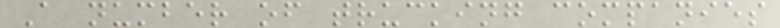A number of trucking companies
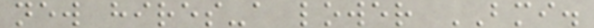new hires-a lower BMI.
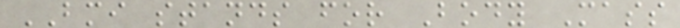BMI stands for Body Mass
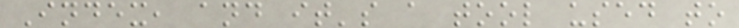Index, and it's a tool used to
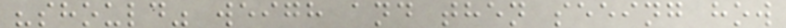"should" weigh and then seeing how
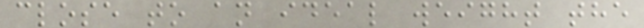close to an ideal weight the
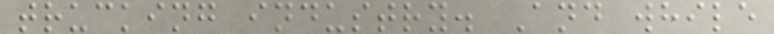trucking industry. And while
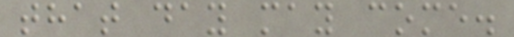that day may come.
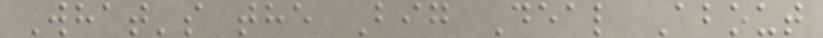What's the Big Deal About
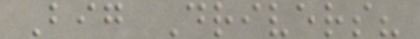Big Drivers?
